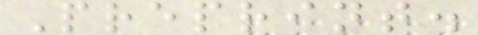Preprint.
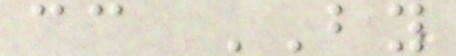cc BY
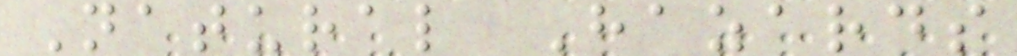Natural Hazards
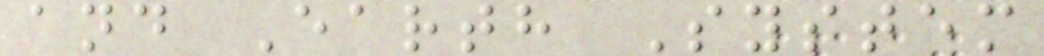and Earth System
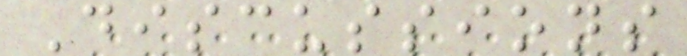Discussions
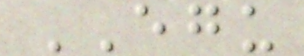EGU
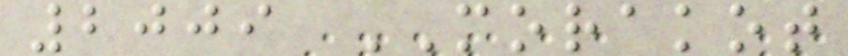2009 MORAKOT
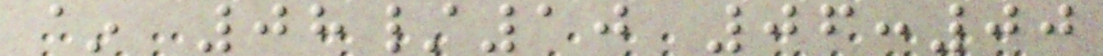~ 08/10 06:00
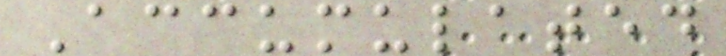Accumulated
